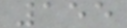155
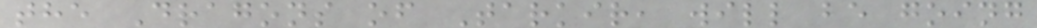the Dragons of Tarkir, will be going
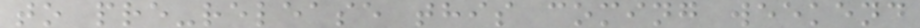to pre-release this coming weekend
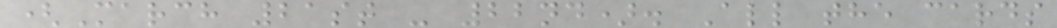(March 21st - 22nd). All the cards
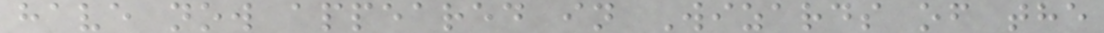have now appeared in Wizards of the
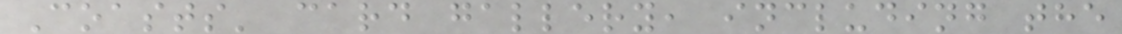Coasts' card gallery, including the
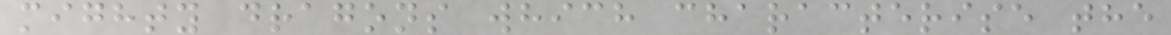mighty dragons which characterise the
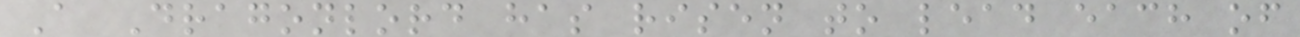A Dragonlord has risen to lead each of
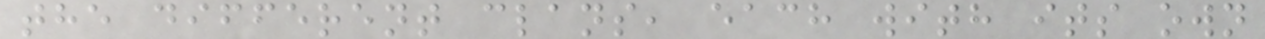the different clans, each with its own
